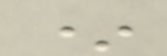*
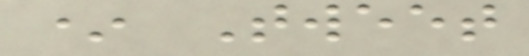* Tweet
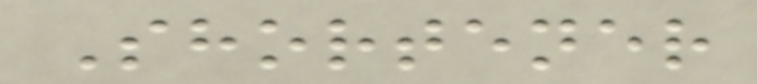Shortener
